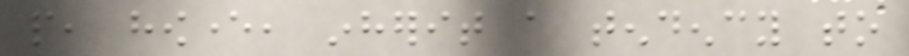people, however, inherit a tendency to
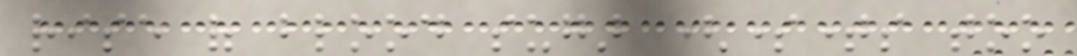rise of blood sugar (sometimes too
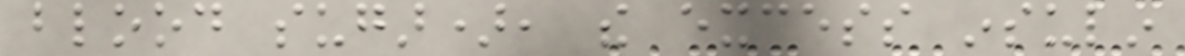blood sugar), the excess insulin
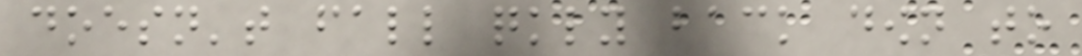doesn't fall quickly back down to
